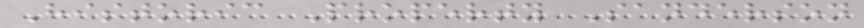Historic Property Sanderson
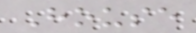House
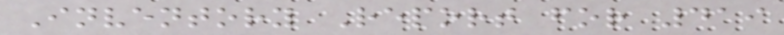Inventory Report for 419
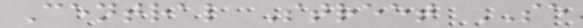Central Street SE
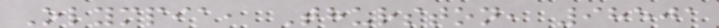Olympia, Thurston, 98501
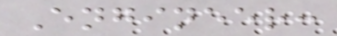Engineer:
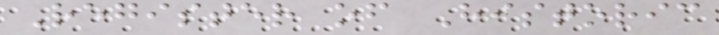Register of Historic
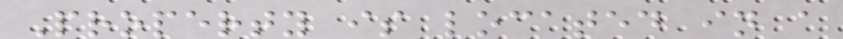Property is located in a
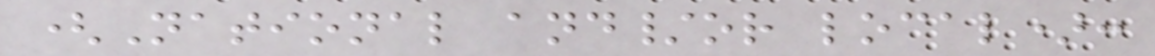(National and/or local):
